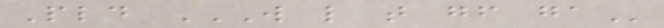Pld W L T GF GA
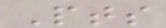Pts
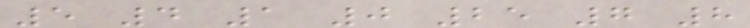5 4 1 0 25 7 8
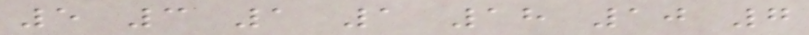5 3 1 1 18 10 7
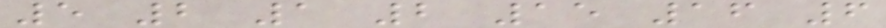5 2 1 2 15 16 6
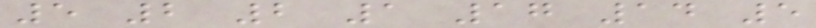5 2 2 1 17 14 5
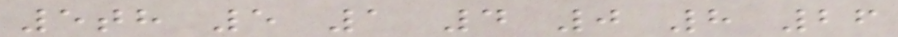5th 5 1 4 0 8 26
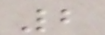2
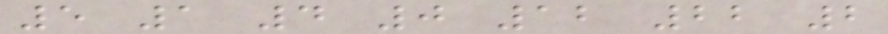5 1 4 0 12 22 2
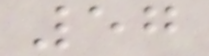57
